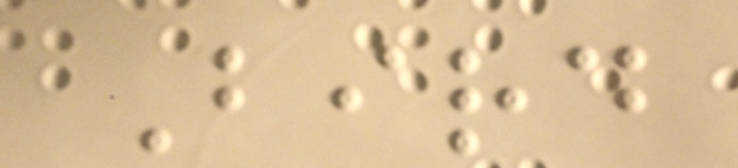Bird
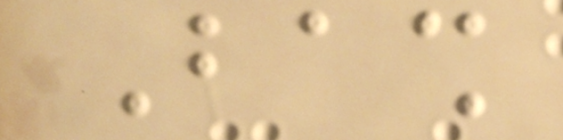Bash
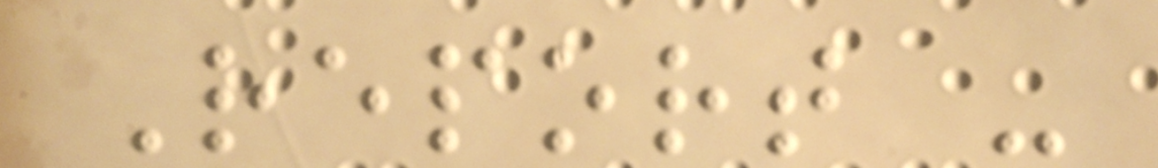Report -
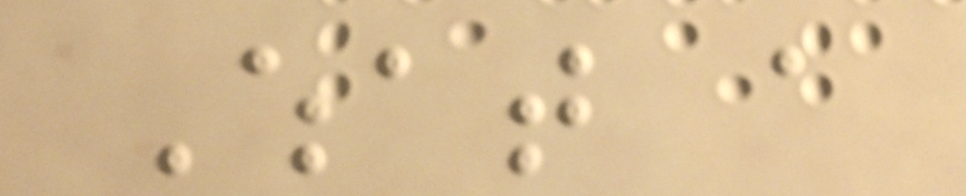What a
